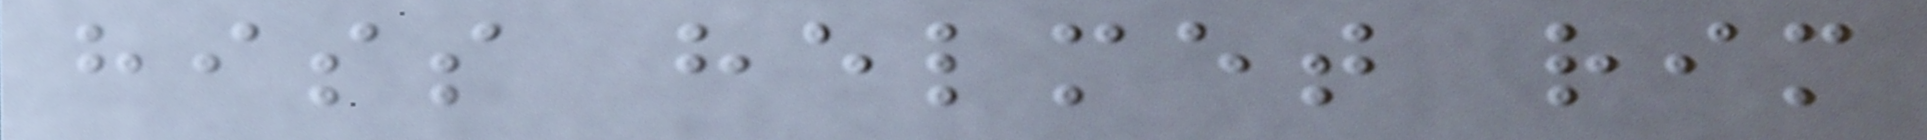hiss helmet rim
